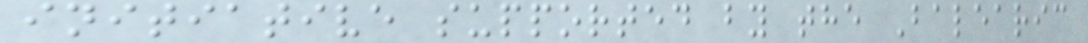initiative supported by the Balearic
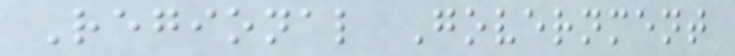Regional Government
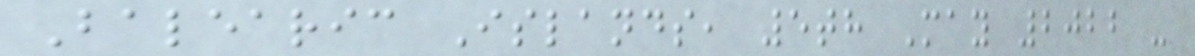Balearic Islands, 5th May 2022 -
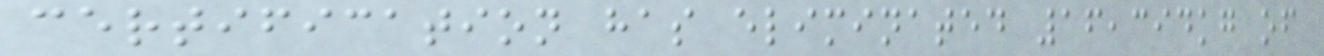certification has eliminated 16,394kg of
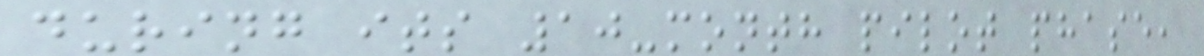during its 10-month pilot phase,
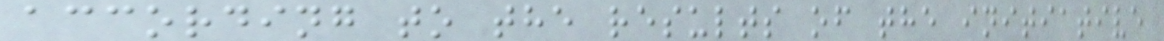according to the results of the initiative
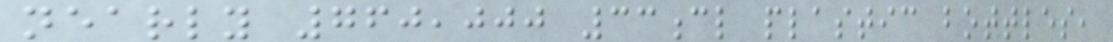nearly 760,000 33cl plastic bottles,
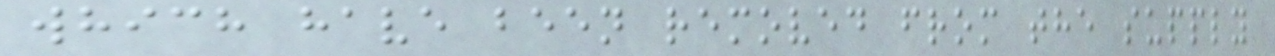which have been removed from the supply
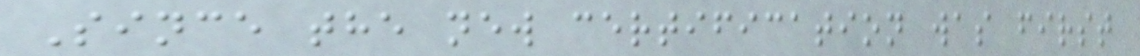Since the new certification was first
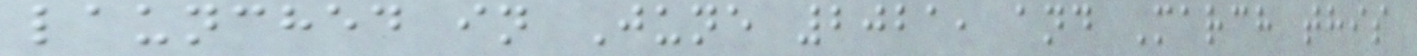launched in June 2021, and March this
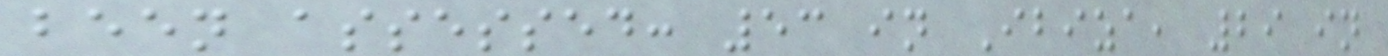been assessed: 53 in Ibiza, 29 in
